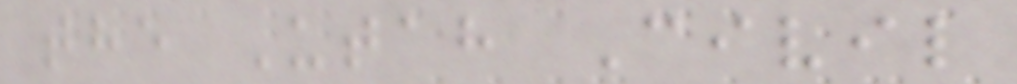the Utah Civil
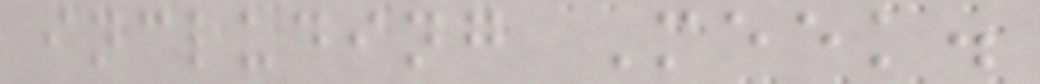including Meek.
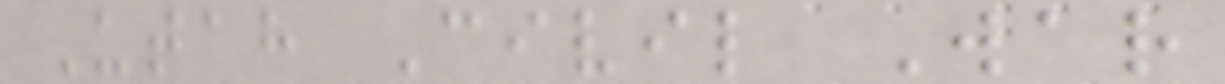Utah Civil War
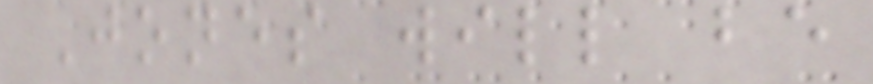Jones will be
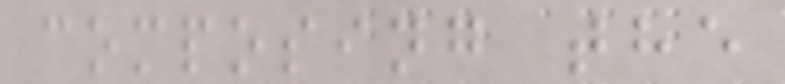composing the
